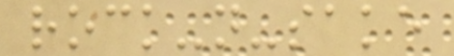rock-n-sake
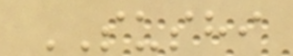SUSHI
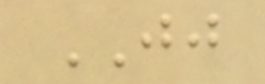JJ
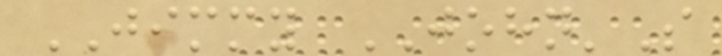JIMMY JOHN'S
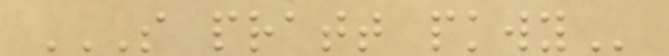S PRATT PKWY
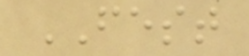FEST
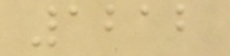1212
